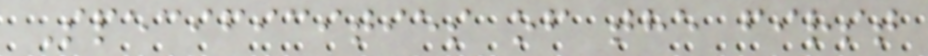Specificities of the first
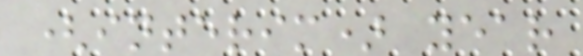(interim) year
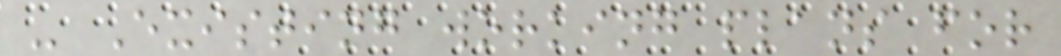- Existing working plans for
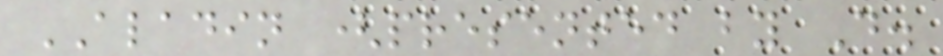ALADIN (presented by D.
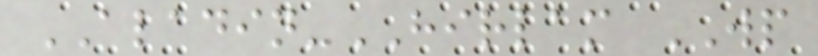ALADIN-HIRLAM WP
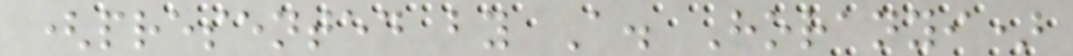(presented by A. Horanyi)
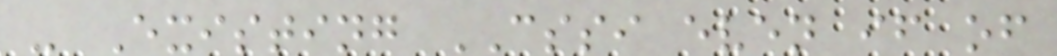- Existing CSSI even if of
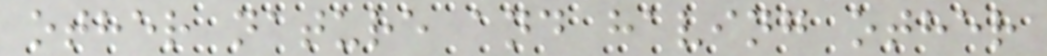other nature and having other
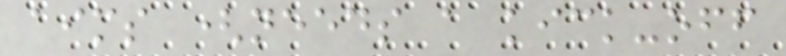aims (needs a kick-off
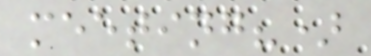meeting?)
